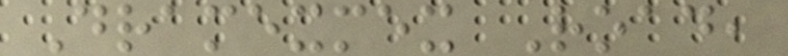Dramexmex Road,
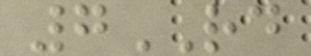7RD
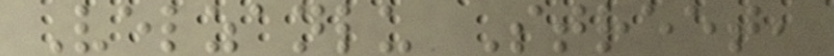Velzanlu Street,
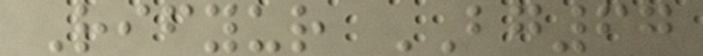Rifyur BG67
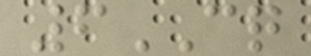6CQ
